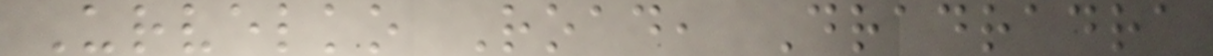Urvelko Road, Dradradra
